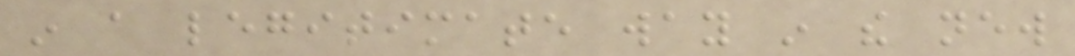in a legitimate way in the new
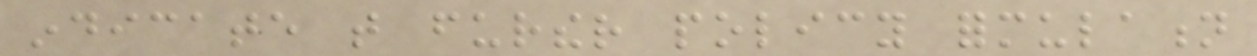indicate that further policy formulation
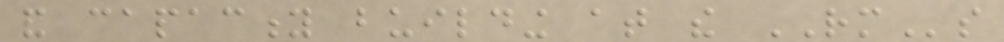and capacity building at the RMs
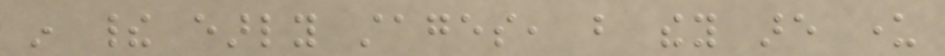in their early stages, but they are under
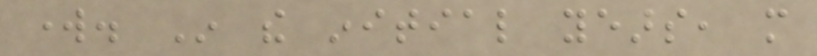work. In the initial years, more
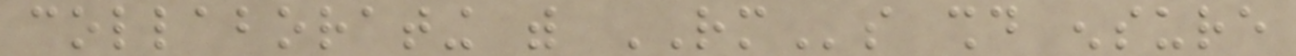collaborating with RMs should ensure
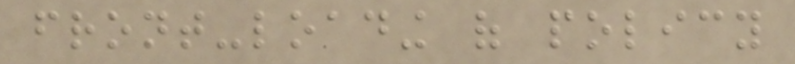front-loading of policy
